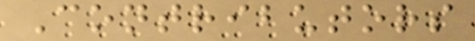Contributors
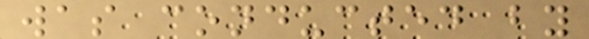was conducted by
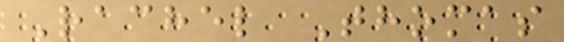Rachel Thomas
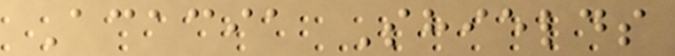Acacia Shields
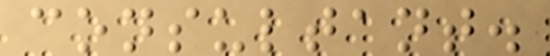consultant.
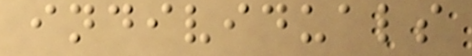individuals
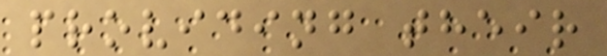providing their
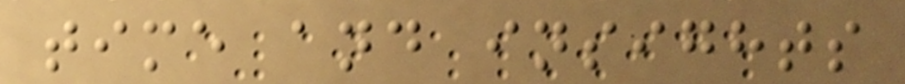time and insights
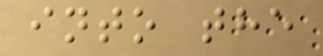into the
